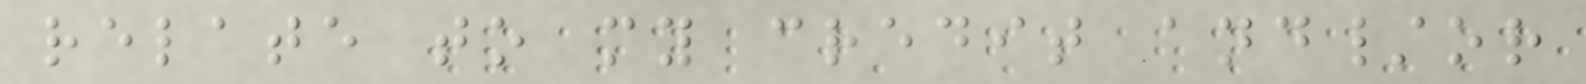relate to my credit and/or
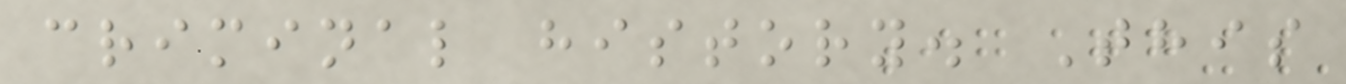criminal history. This
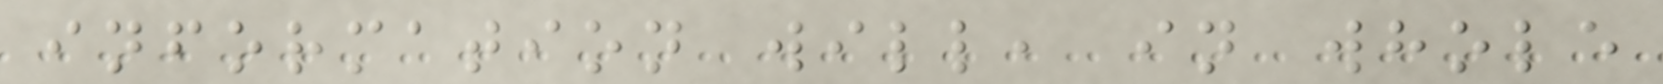information will, in whole
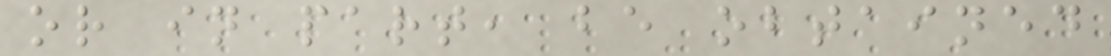or in part, be obtained
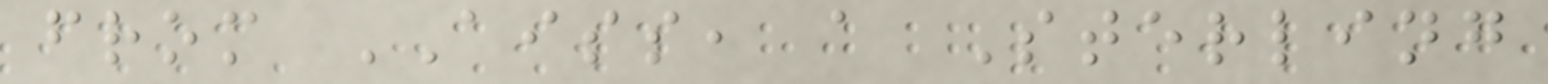from AISS, a Sterling
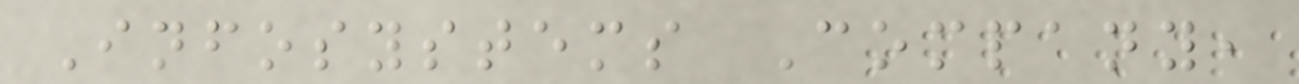Infosystems Company,
